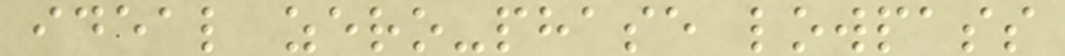ideal zero-phase lowpass
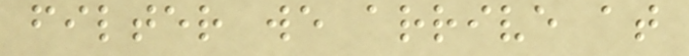filter we arrive at
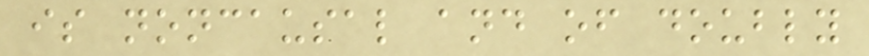is noncausal and of doubly
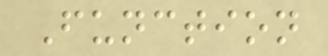Function
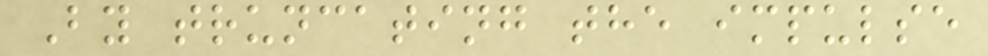By truncating the impulse
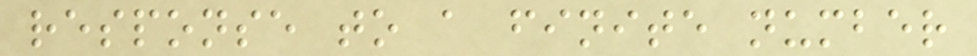response to a finite number
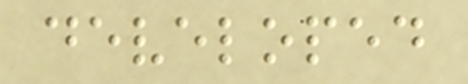developed
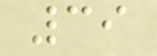39
